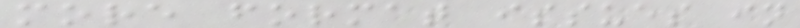more format issues in
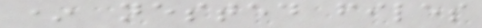* nested files
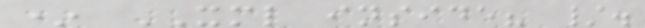* XML inside? /.
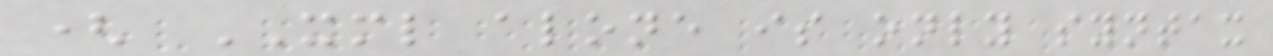( XML alone is only syntax
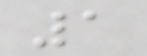1
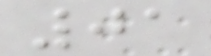01
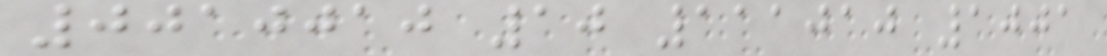0010010 10 111010 1001
